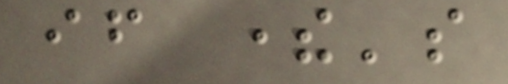if there's
